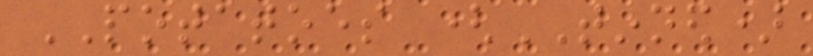POTATOES (TINNED)
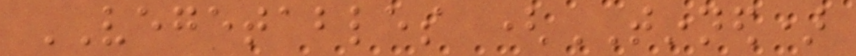VEGETABLES (TINNED)
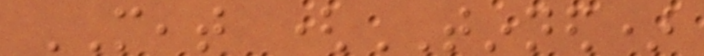MEAT (TINNED)
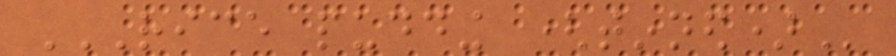RICE PUDDING (TINNED)
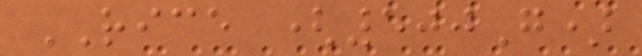RICE (500G)
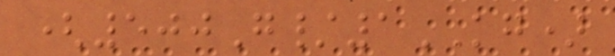(500G/1KG)
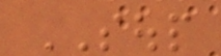SOUP
